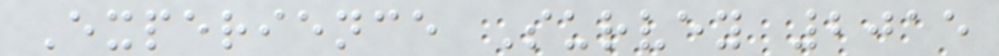Experience Survey 2015
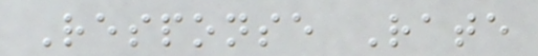Response Rate
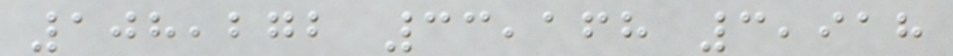108,272 33,168 3,918
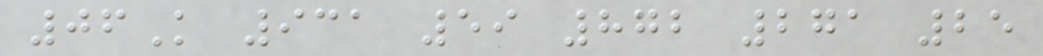06K 931 59 872 271 25
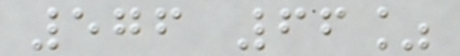576 66%
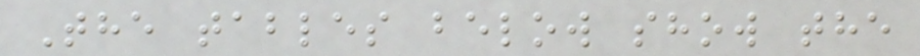The tables below show the
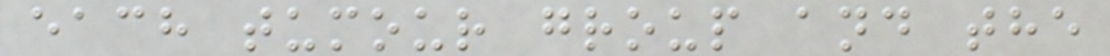each tumour group and the
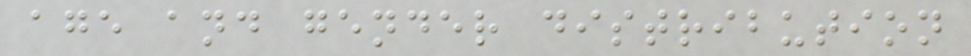age and gender distribution
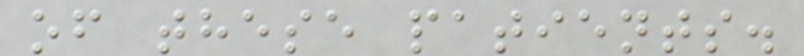of these patients.
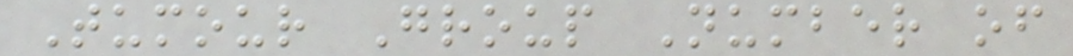Tumour Group Number of
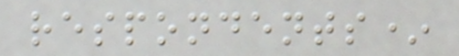respondents*
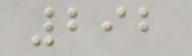292
